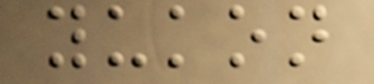yukon
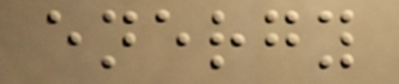energy
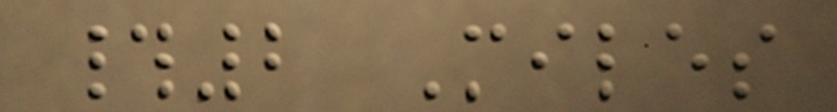#2 Miles
